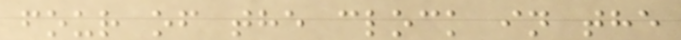four of the clock in the
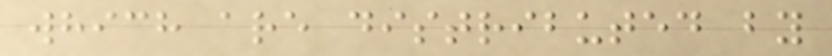which are distributed by
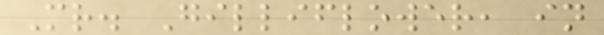Mr. Gilliflower, in
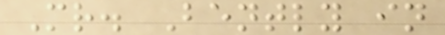Mr. Bently in
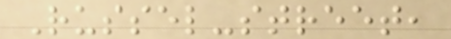Russel-street,
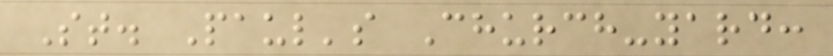St. Paul's Church-yard:
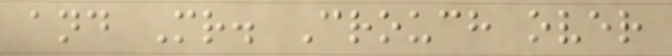and Mr. Crouch over
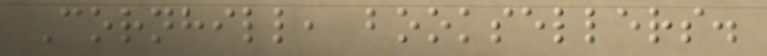Cornhill, booksellers.
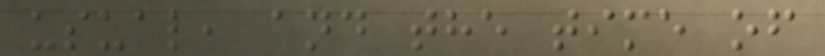usual, and the time of
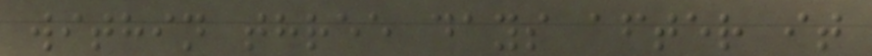within three days after it
